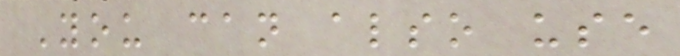You can also use
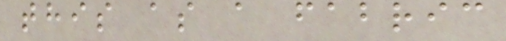this as a fabric
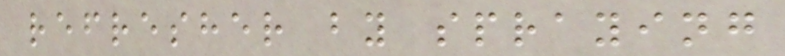refresher by spraying
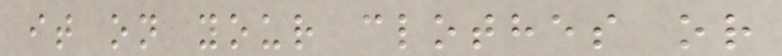it on your clothes or
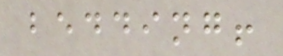bedding!
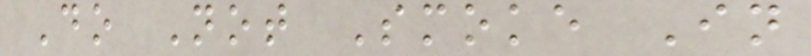Do Not Smoke In
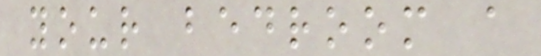your bedroom a
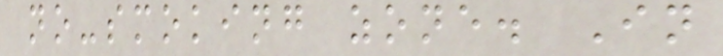no-smoking zone. In
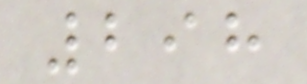298
